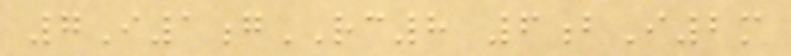7I1gRC8 6bI2m
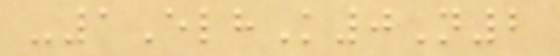-1ElhK0N2
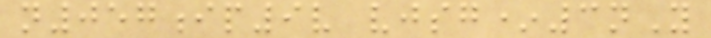n057ip9v vjsg*3nY
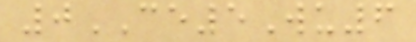0CE5Wu6
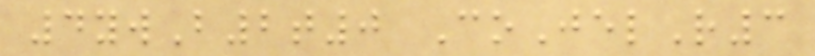4ywB2t0 CoJelR3
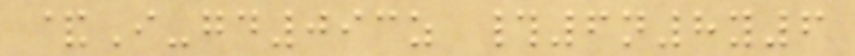&I-gd093z #6n8y6
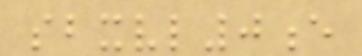sbxvl0e
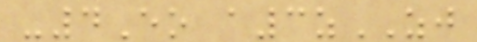-4Eo a3zZJ
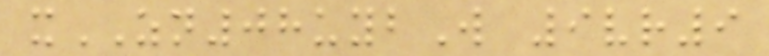xZN08uybW 9vr9
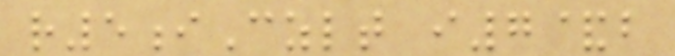r5iCzlt i7&b
